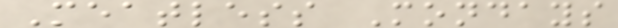Meatless Mondays
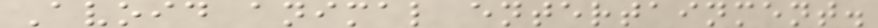Avoid animal entertainment.
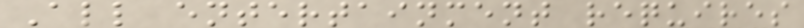All entertainment requires
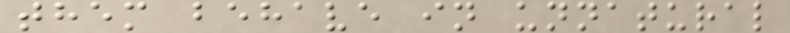them behave in unnatural
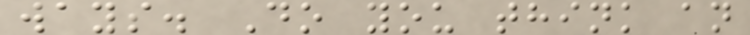ways. Do you think an
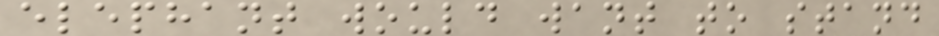elephant would want to stand
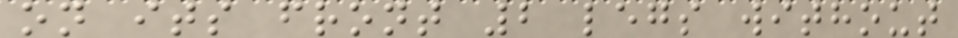on its front 2 legs without
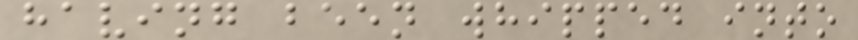having been whipped into
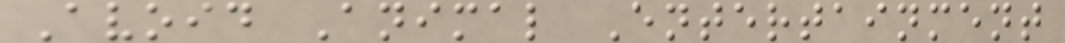Avoid Animal Entertainment
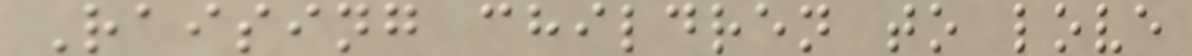Raising children to love
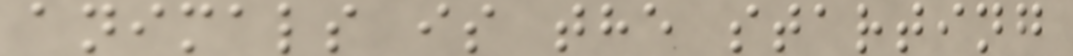animals is the starting
